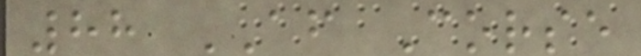88 AF Corse
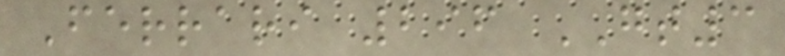Ferrari 296 GT3
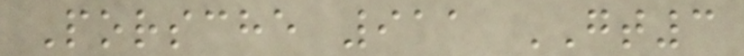Porsche 911 GT3
